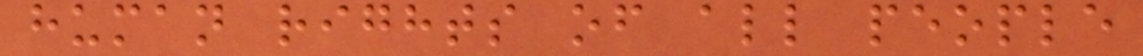human rights of all people
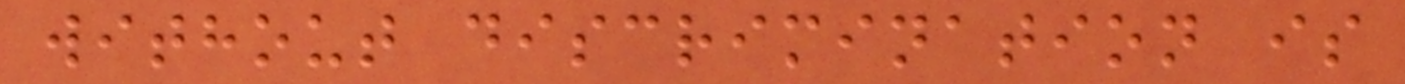without discrimination is
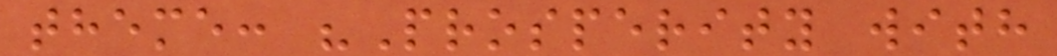theme: "Prosperity with
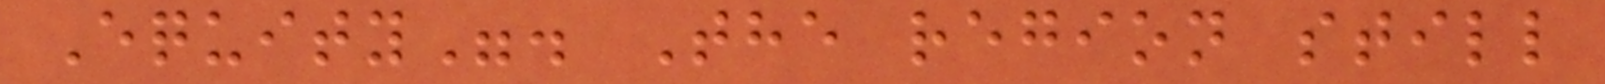Equity". The region still
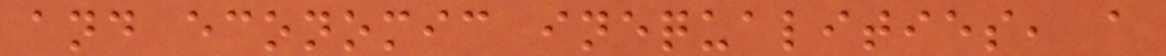and economic inequalities, a
